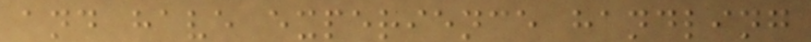and have experience handling
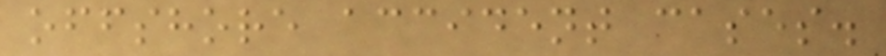offshore accident cases.
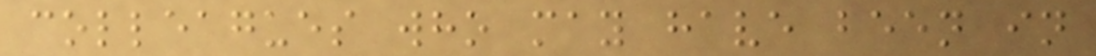colleagues who may have been in
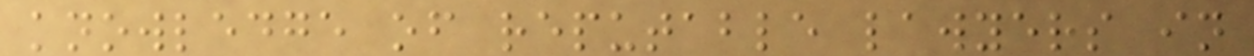knowledge of reputable lawyers in
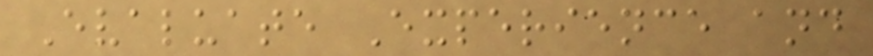Evaluate Experience and
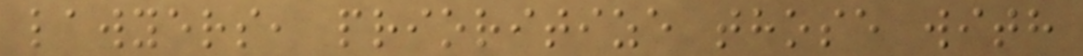lawyers, prioritize those with
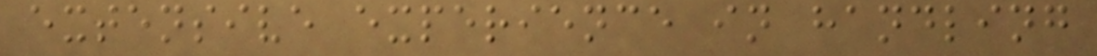extensive experience in handling
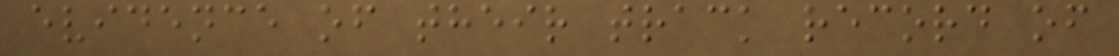evidence of their track record of
